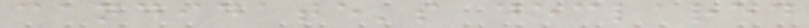candidate's declared
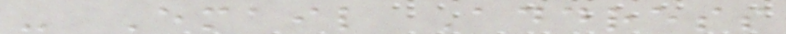- Email Address
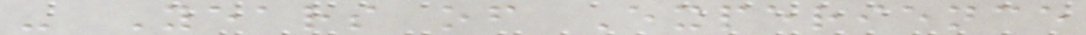- Years of Experience
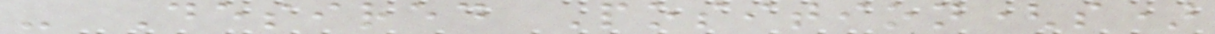- Desired Position(s)
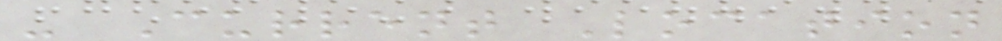- Current Location
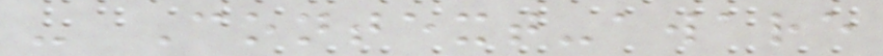- Context-aware
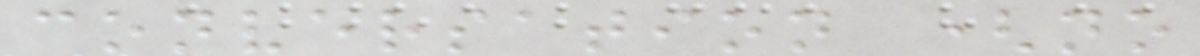conversation (no
